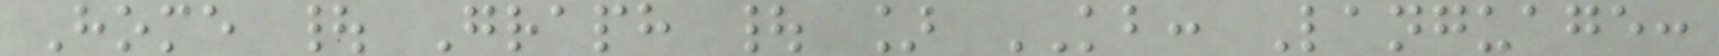Home | Graph | ] KB: Language:
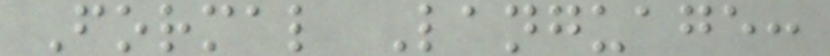Formal Language:
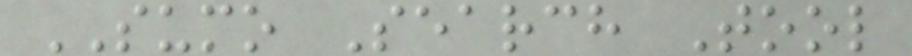SUMO Search Tool
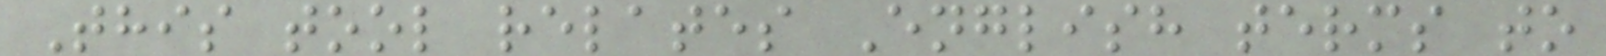This tool relates English terms to
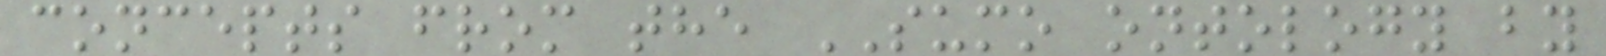concepts from the SUMO ontology by
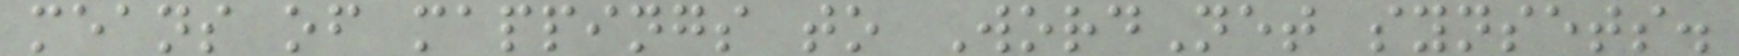means of mappings to WordNet synsets.
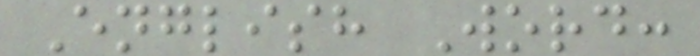English Word:
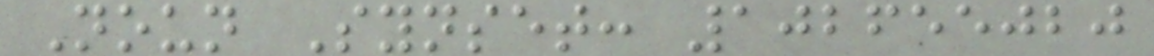Noun Synset: 102655020
